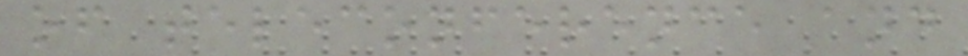of teleconference and
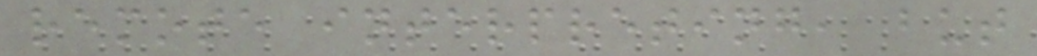remote interpreting, but
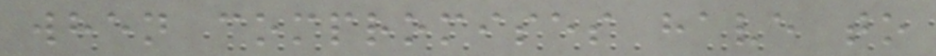when compromises have to
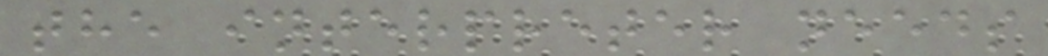the interpreter needs
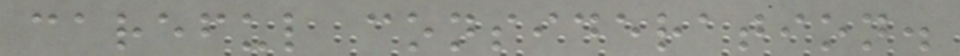careful consideration.
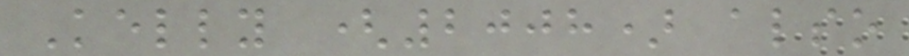Kelly (2008) also
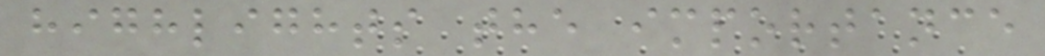highlights the importance
